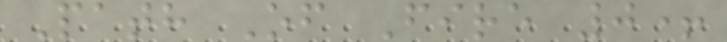Path Of Fire 0+
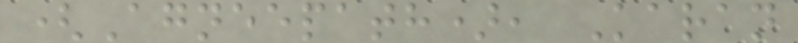(Agneepath), Karan
